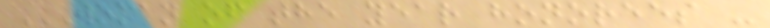WOMAN OF THE YEAR HONOREES -
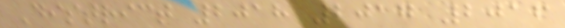District 2018 2017 2016
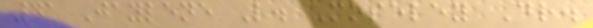41 Jaylene L. Moseley Dr.
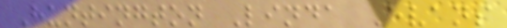Huntington Linda Evans
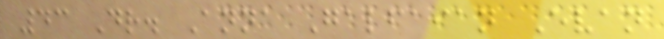43 Dr. Anna Galfaian Evan
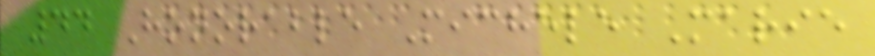44 Honorable Michele Marie
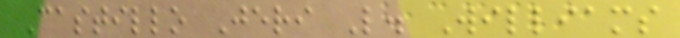Castillo Jeri L. Williams
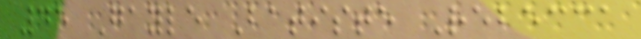45 Gayle Batiste Rebecca
